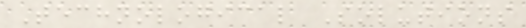Technological Solutions
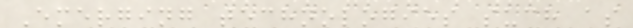Emerging technologies such as
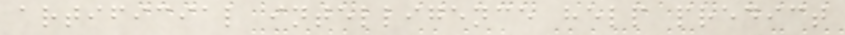artificial intelligence help predict
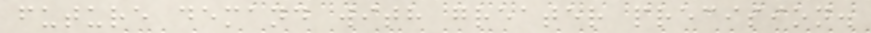future demand with greater precision.
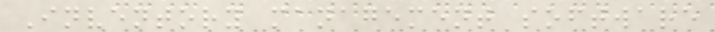Inventory management software
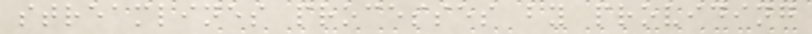streamlines processes by providing
